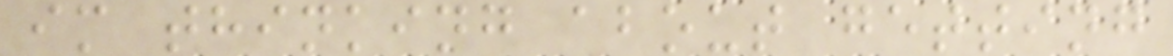im thinking about getting
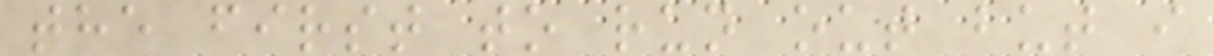the first to run out but i
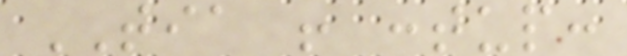TIA ! :tup:
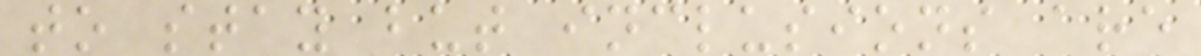to stay but inclusions are
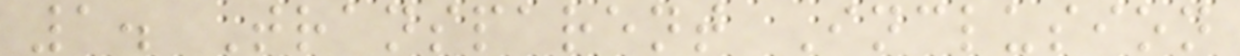1. Transparent Inclusion
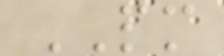PM
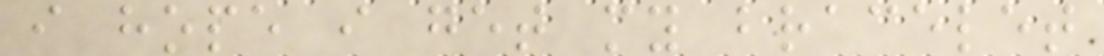i hope i get my bracelet
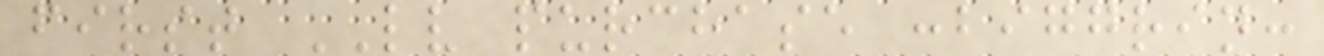first LV purchase :biggrin:
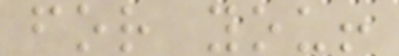for you!
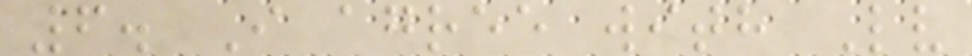6. I agree with Lv
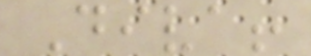Diva!
